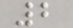2
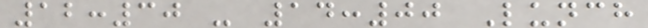12:30 - 14:00 Lunch
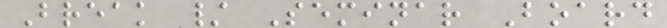Break / Seminar Board
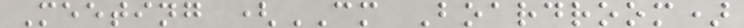Meeting (CM Boardroom)
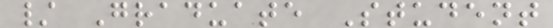/ Graduate Student
